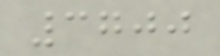3700
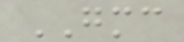GMC
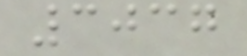3037
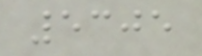5305
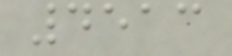4513
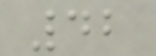42
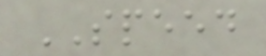SPEED
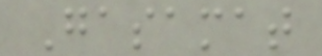Gasamat
